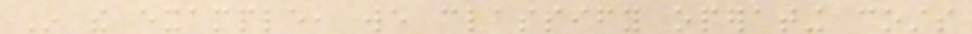In the example, we classify operating costs
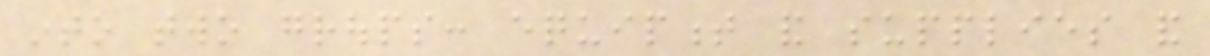into two groups: equipment and supplies and
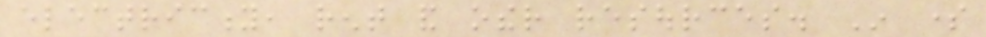electricity, rent and other resources. In some
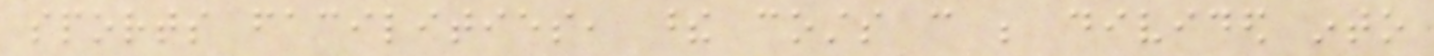sports facilities, these costs can be divided into
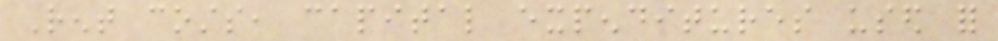Rent costs, capital expenditures used for
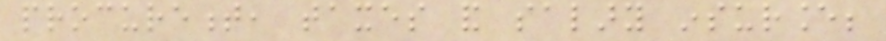procurement, taxes and salary insurance;
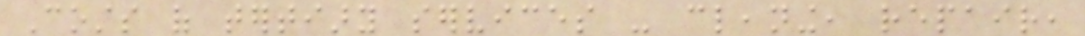Costs of tertiary services - cleaning, repair,
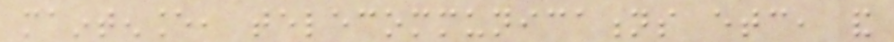maintenance, telecommunications etc, and
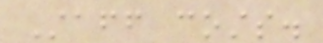Staff costs.
